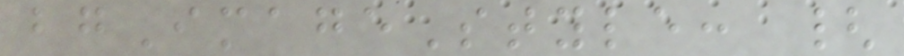bgImageStyle: {
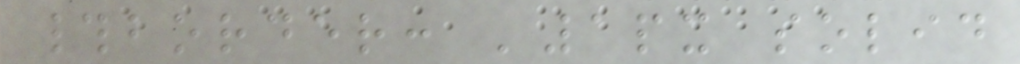#border: '1px solid
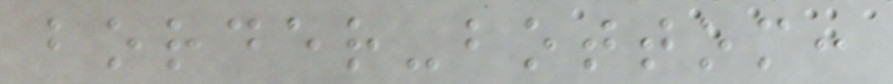border-bottom:
